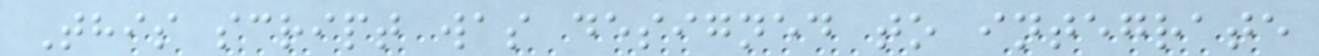This script was designed to integrate
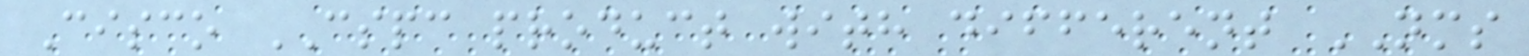Cisco CSPC product with different NMS
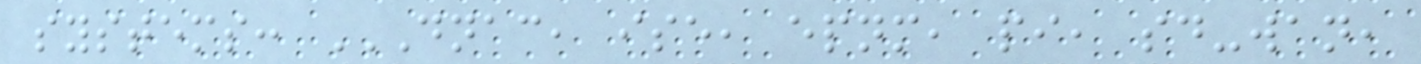systems: DNAC, ISE, EPNM, PI, SD-WAN,
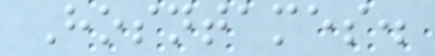Hosntames.
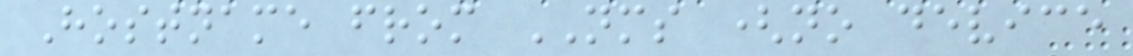Hostname from NMS (no device
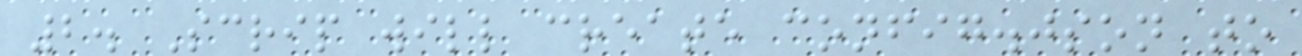2. Scrip will create config.json to
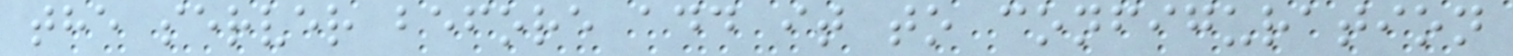the server before add it to configuration
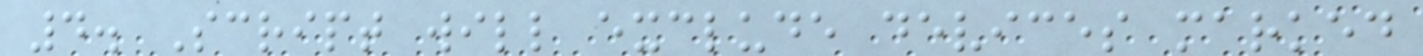4. Script will exclude devices marked
